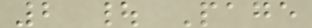2 | Page
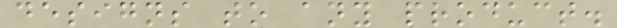designs to any product.
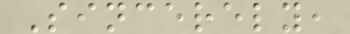Sincerely,
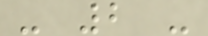- 2 -
